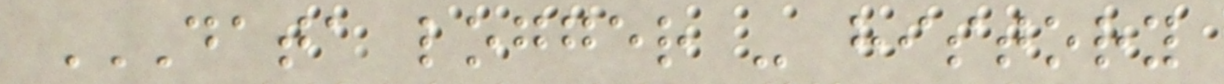DATA LOGGER - HISTORY
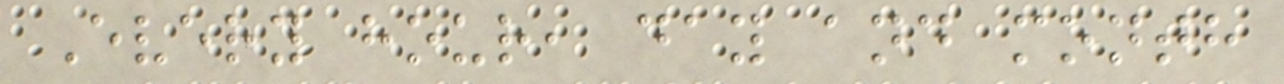Every hour, day and month
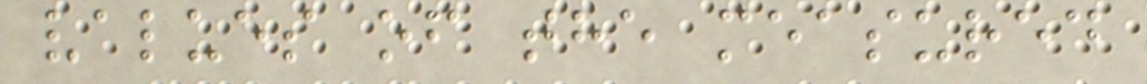values of the measured
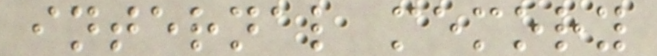internal memory
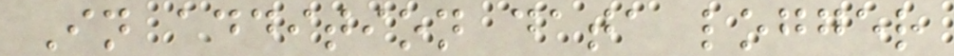In addition data logger
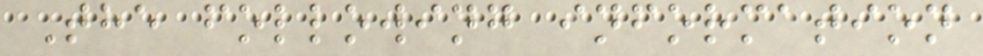The following information
